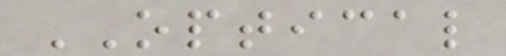OPTICAL
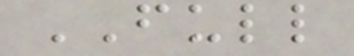FULL
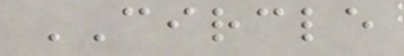CIRCLE
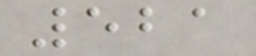521
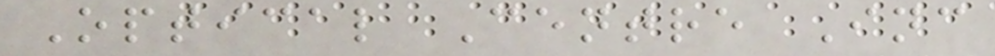Optical Centre Inc
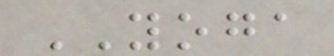YOGA
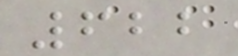622
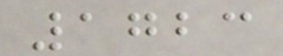1723
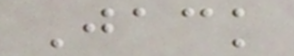Jack
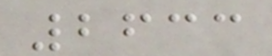2633
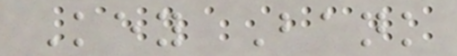Key Bank
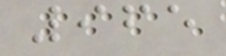965
